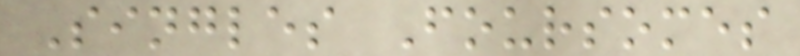Singles Foursomes
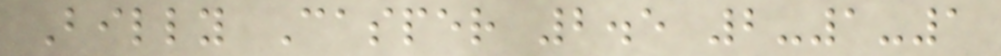Billy Casper 2.5 2-1-1
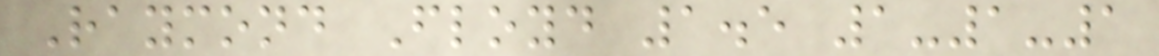Raymond Floyd 1.5 1-1-1
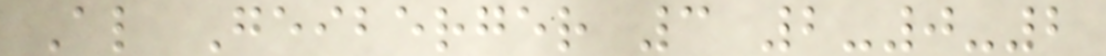Al Geiberger 3 2-0-2
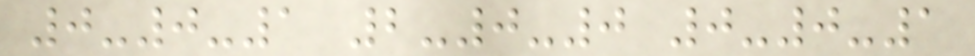0-0-1 2-0-0 0-0-1
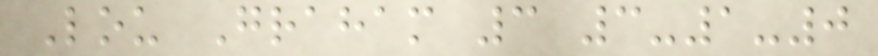Lou Graham 3 3-1-0
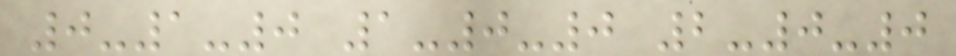0-1-0 1-0-0 2-0-0
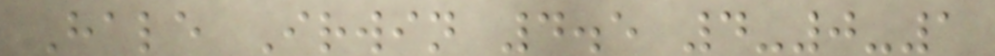Hale Irwin 4.5 4-0-1
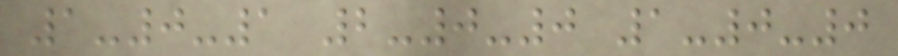1-0-1 2-0-0 1-0-0
